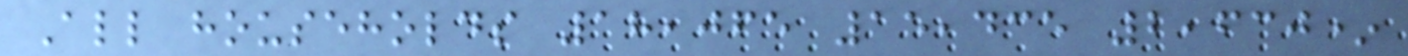All households 18,065 15,435 2,630*
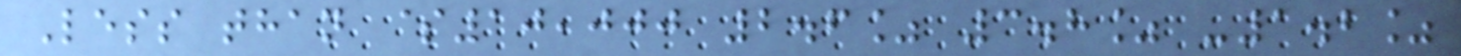Less than $10,000 2.6% 3.8% -1.2%
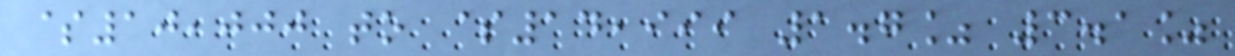$10,000 to $14,999 1.7% 3.1%
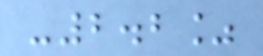-2.2%
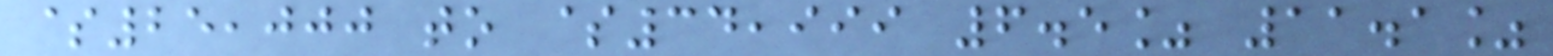$25,000 to $34,999 6.5% 11.1%
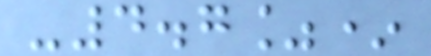-4.7%*
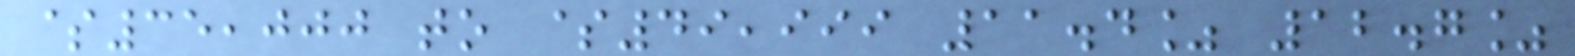$35,000 to $49,999 11.4% 12.7%
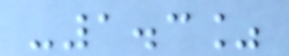-1.3%
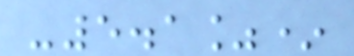-5.1%*
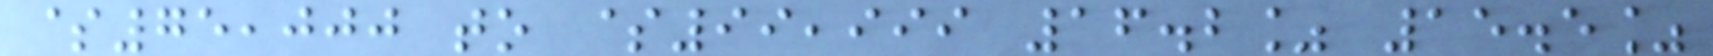$75,000 to $99,999 16.2% 15.5%
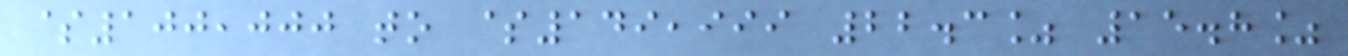$100,000 to $149,999 22.3% 15.8%
